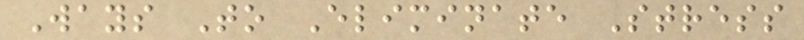Ways To Eliminate Stress
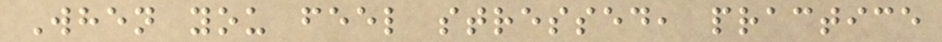When you feel stressed, practice
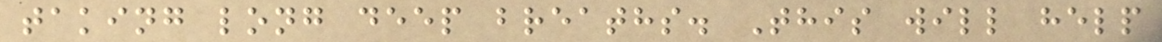taking long deep breaths. This will help
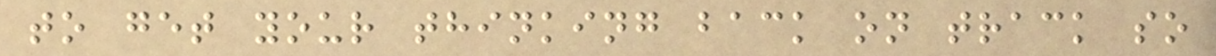to get your thinking back on track so
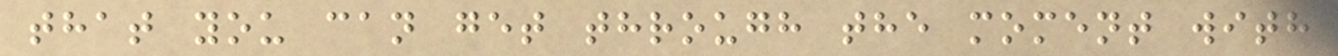that you can get through the moment with
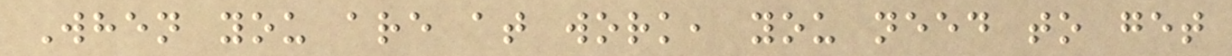When you are at work, you need to get
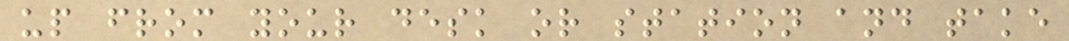up from your desk or station and take
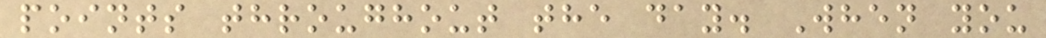points throughout the day. When you
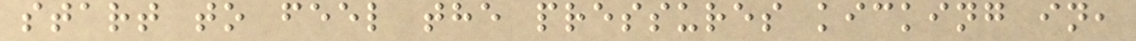start to feel the pressures kicking in,
